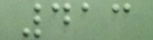413
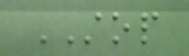STOP
